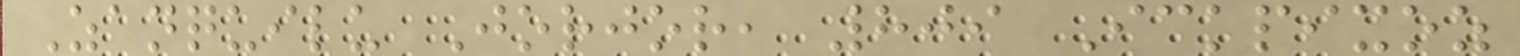Zanquilu Jorjor, 809 Ickpixoz
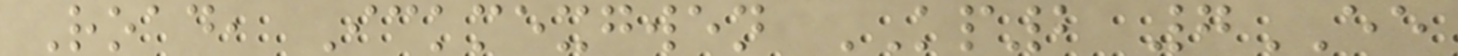Road, Ickmexgwen KP2 7EE
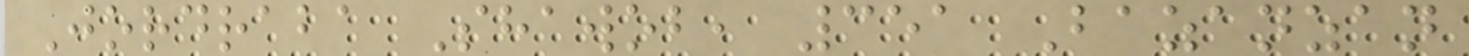Jordraba Shawob, 351 Bazanzan
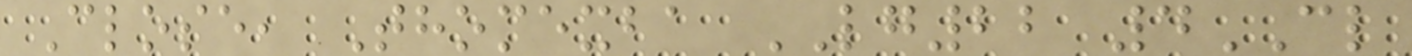Close, Thomexba LG22 4CL
